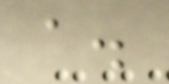a.
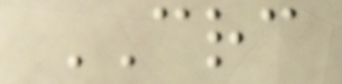CRC
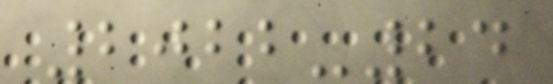2022-24
